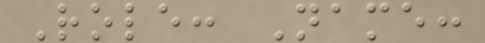Role: Name:
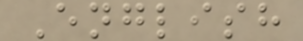English
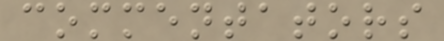commentators
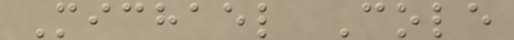Michael Cole
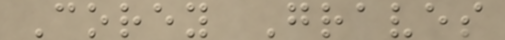Corey Graves
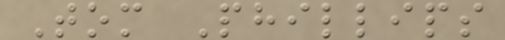Tom Phillips
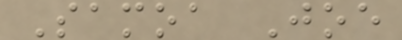Samoa Joe
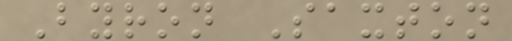Byron Saxton
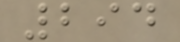294
